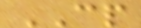CP
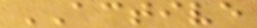ACTIVE
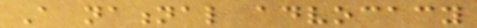A national advocacy
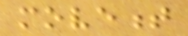movement
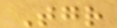Together
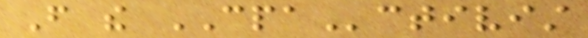From the CPActivist
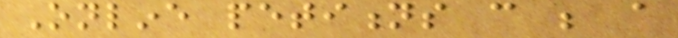Online petitions can be a
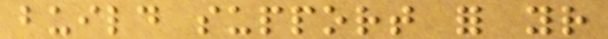build support for your
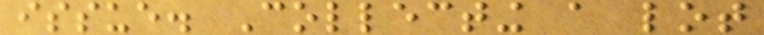issue. Collecting a lot
